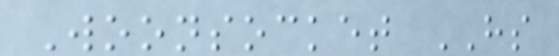Woonsocket HS
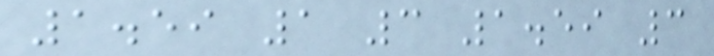1.59 1 3 1.59 3
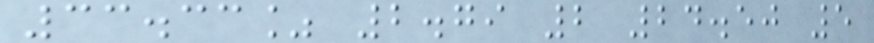33.33% 2.79 2 24.50 5
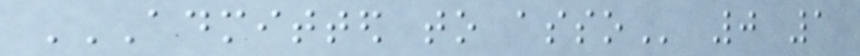ADMITTED TO ASSO 0 1
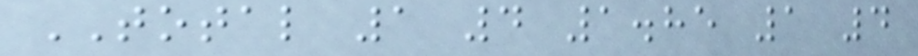TOTAL 1 4 1.85 1 4
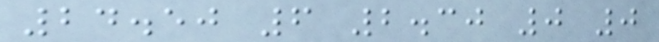24.50 6 2.30 0 0
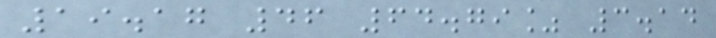19.17 46 64.79% 3.14
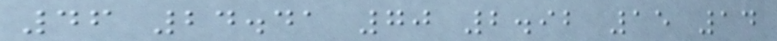46 24.41 70 2.92 15 14
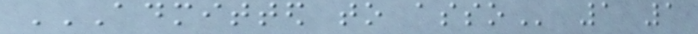ADMITTED TO ASSO 1 1
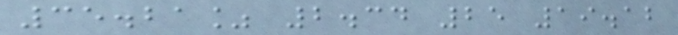35.21% 2.34 25 19.12
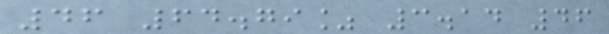46 64.79% 3.14 46
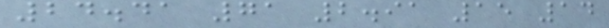24.41 71 2.91 15 14
